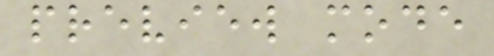preview mode
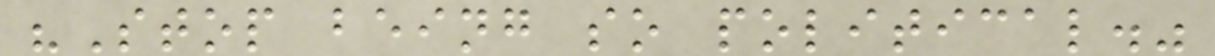"Stop being so political."
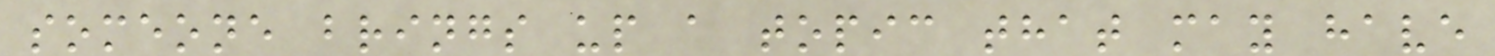someone brings up a topic that may have
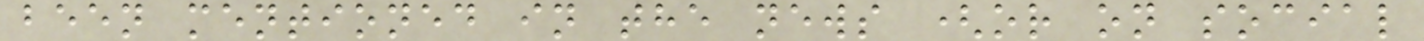been mentioned in the news (or on social
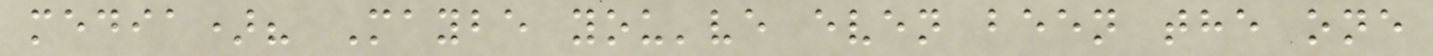media)? Maybe you've even been the one
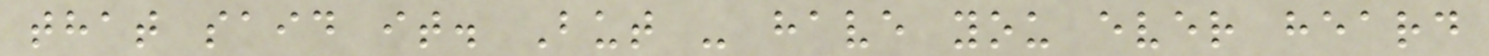that said it. But - have you ever heard
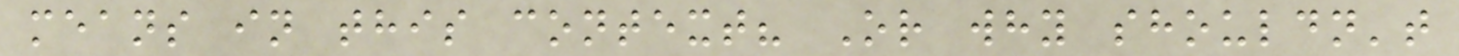means in this context? Or why shouldn't
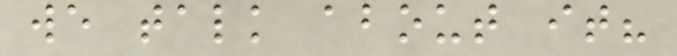we talk about it?
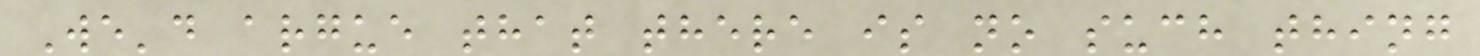We'd argue that there is no such thing
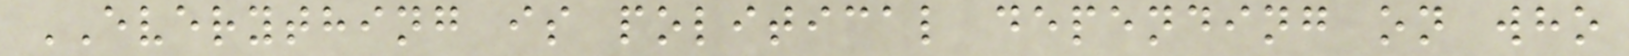EVERYTHING is political depending on who
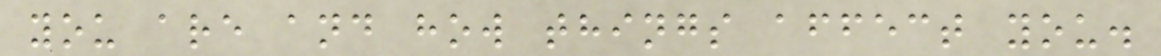you are and how things affect you.
